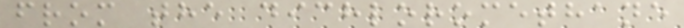from the dichloromethane
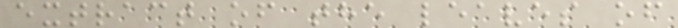extract of the leaves of
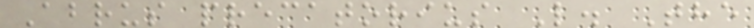Abrus precatorius L. The
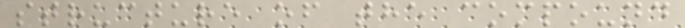structure of the compound
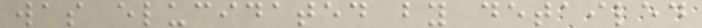was elucidated by detailed
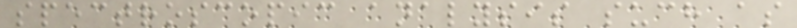spectroscopic analysis such as
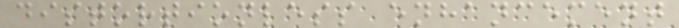distortionless enhancement
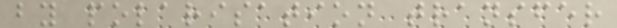by polarisation transfer
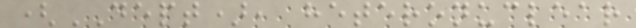(DEPT), heteronuclear
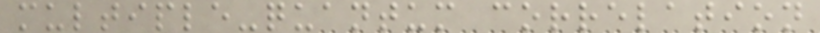multiple-quantum correlation
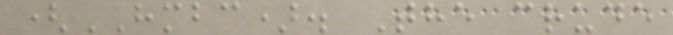(HMBC). The crude
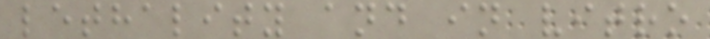lethality and in vitro
